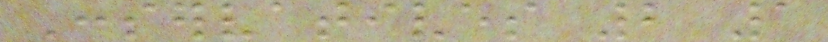Conservatives 2 1
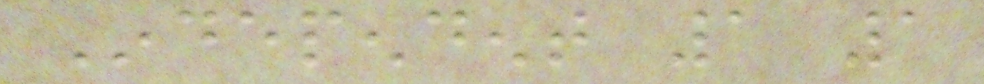Independent 1 1
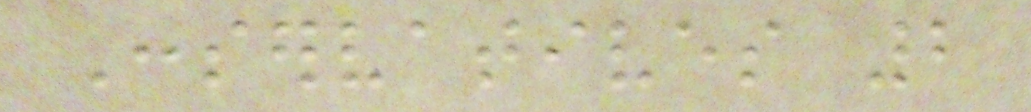Conservatives 2
